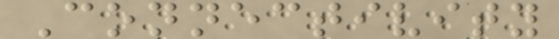Connectivity
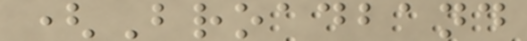(Broadband
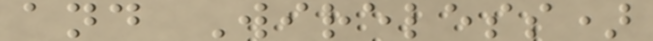and Wireless)
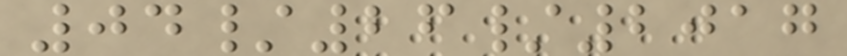04/26/2017
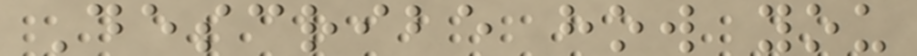Describe how you
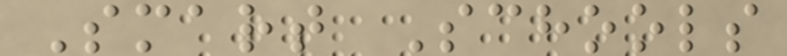Smart Schools
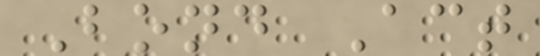Bond Act
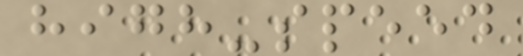high-speed
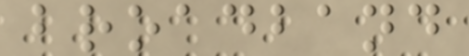broadband
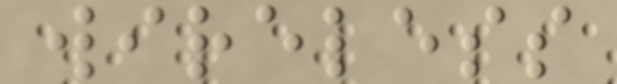wireless
